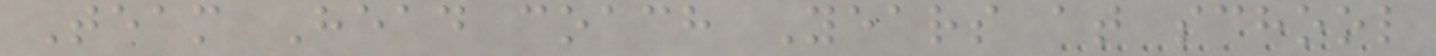Team Head coach Years at school
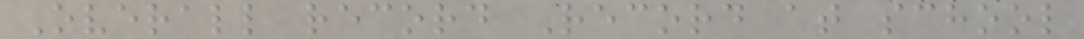Overall record Record at school
